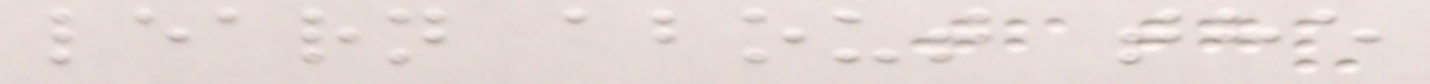learn about the
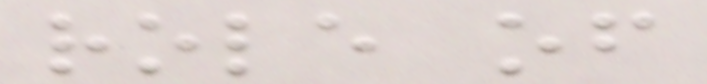role of
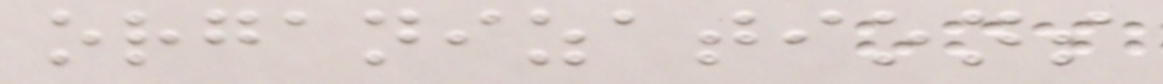organizations
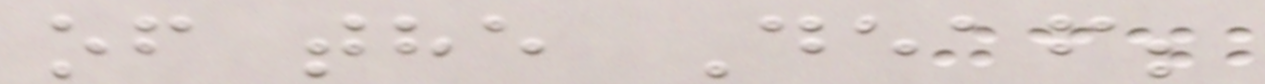of the Deaf;
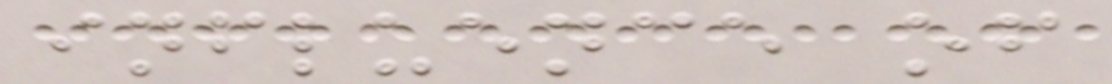influence of
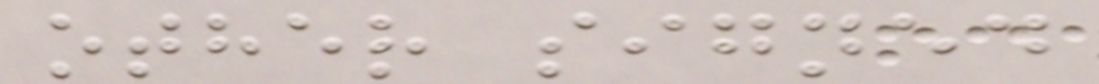other signed
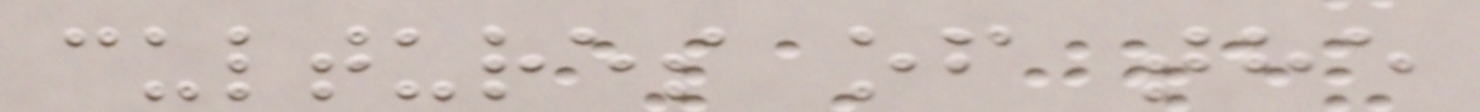cultures of the
